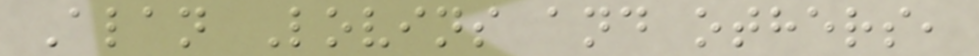Alan Lovins and others,
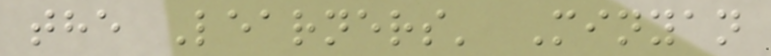the Learners' Minyan
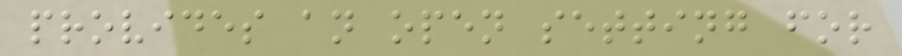provides an open setting for
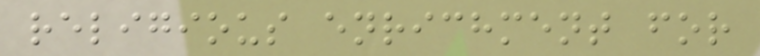religious enrichment for
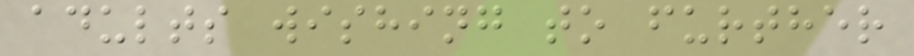adults wishing to further
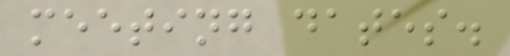meeting dates.
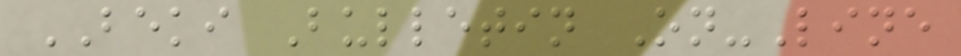BEKI Bulletin On-Line
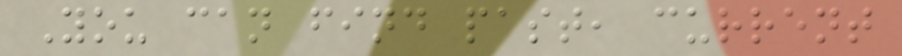You can find past, current
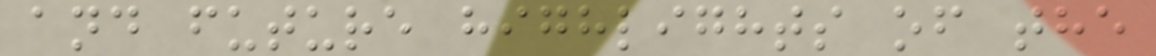and future highlights of the
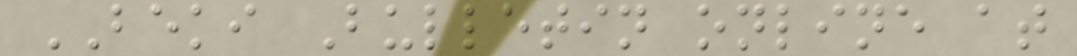BEKI Bulletin online at
